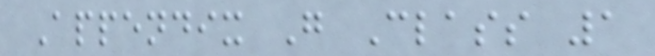Appendix G Class 1
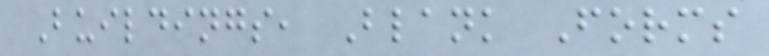Buildings, Blank Forms
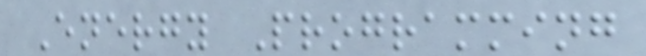Energy Programming
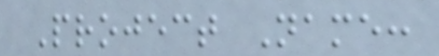Project Name:
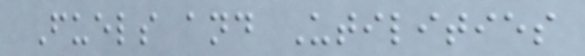Fuels and Utilities
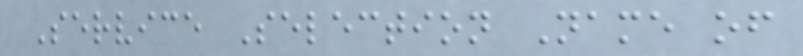Service Selection Name of
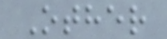Other
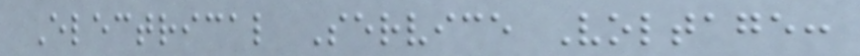Electrical Service Voltage:
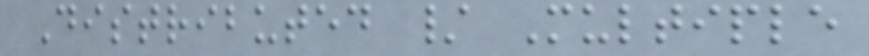Distributed / Multiple
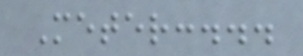Meter:...
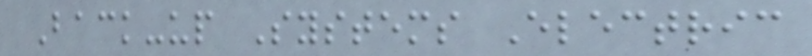Back-up Systems Electric
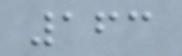163
